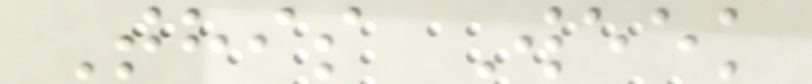This Week
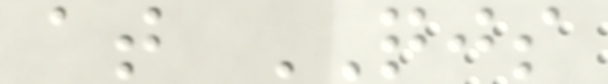at QJS
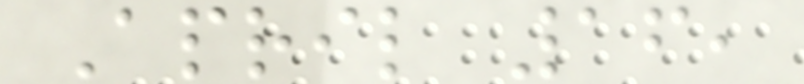April 16,
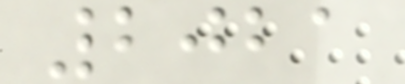2021
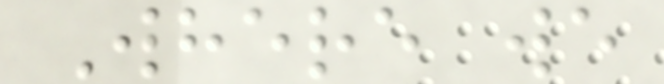Where we
